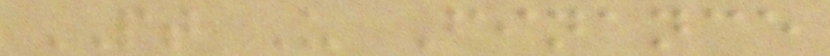PT U Finance
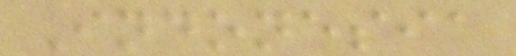Indonesia
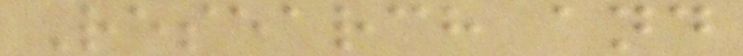Research and
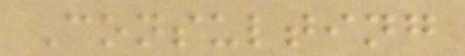Consulting
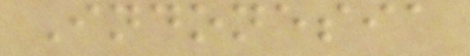Indonesia
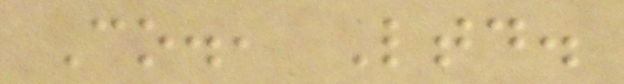Co., Ltd.
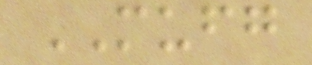MUFG
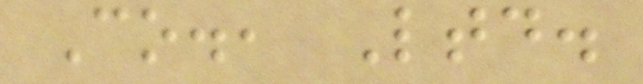Co., Ltd.
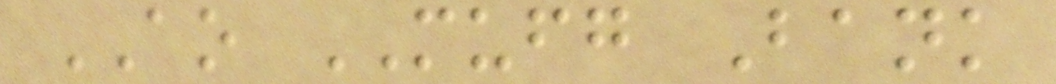AO MUFG Bank
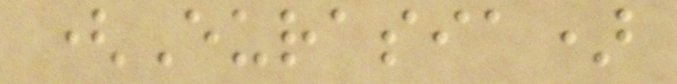(Eurasia)
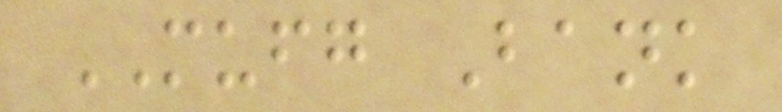MUFG Bank
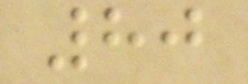80
